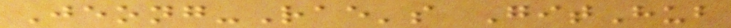Jeong-Rae's GitHub
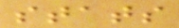stats
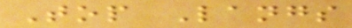Top Langs
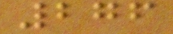276
